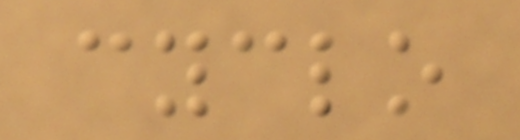cyclo
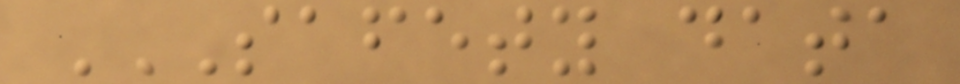SAFETY DATA
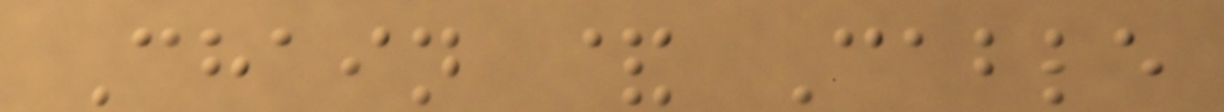Chain & Cable
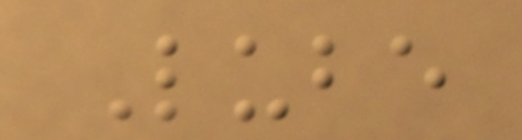Lube
